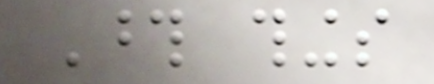Those things
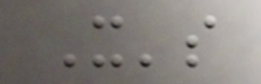It's
